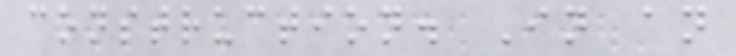construction. In an
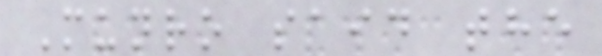Munro said the
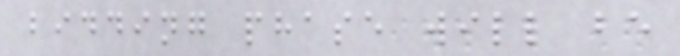bidding phase will be
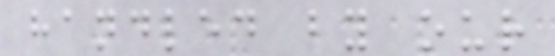handled by our
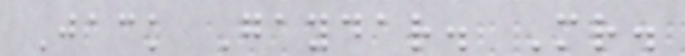Jack Gaydar. Mr.
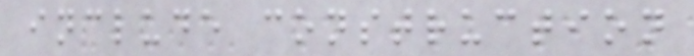include construction
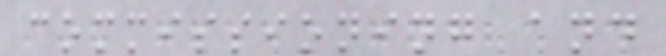commissioning and
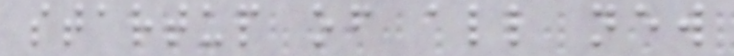startup of all new
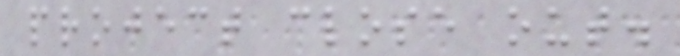project close out.
